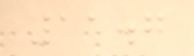11.7
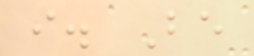i. Be
